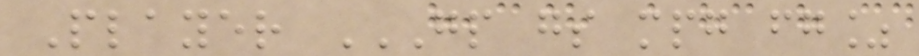Player GP GS MPG FG%
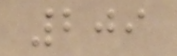209
